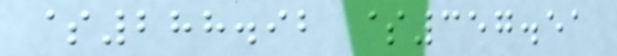$288.92 $357.51
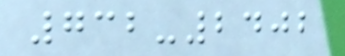732-2402
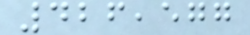426,577
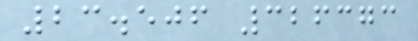23.506 326373
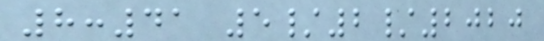8:41 5/2/2020
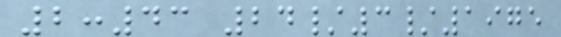2:43 24/3/1975
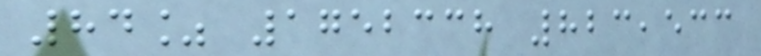84% 1752338 823,533
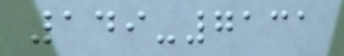149-7131
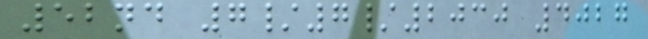52nd 7/7/2030 4027
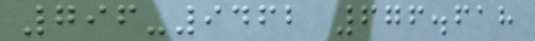796-9462 676.618
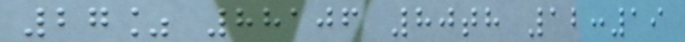27% 88106 80th 12:19
